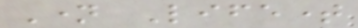Name Lifetime
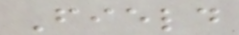Field
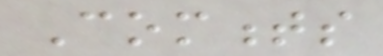Comments
